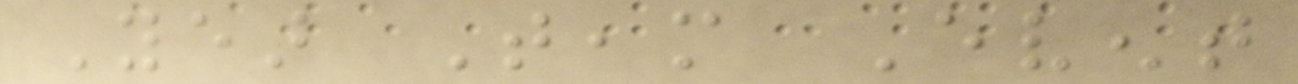Year Team Event
